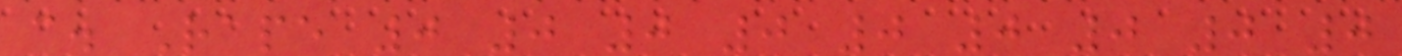c. Rape 0 0 0 0 0 0 0 0 0
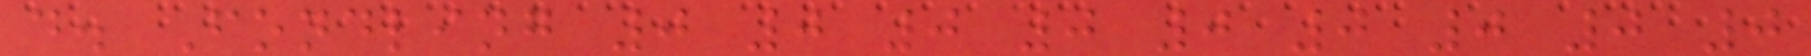d. Fondling 0 0 0 0 0 0 0 0 0
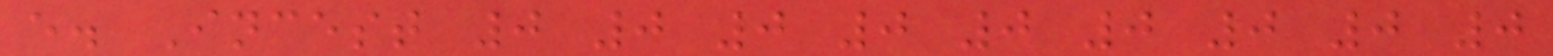e. Incest 0 0 0 0 0 0 0 0 0
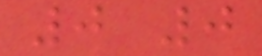0 0
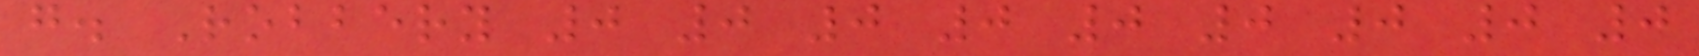g. Robbery 0 0 0 0 0 0 0 0 0
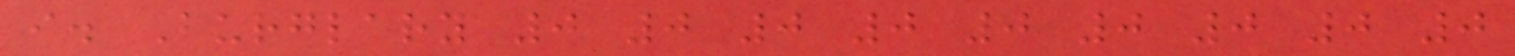i. Burglary 0 0 0 0 0 0 0 0 0
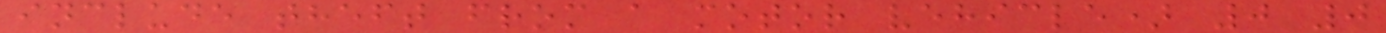include theft from a motor vehicle) 0 0
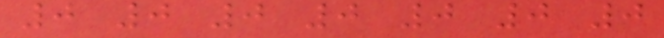0 0 0 0 0 0 0
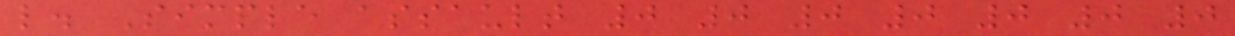l. Simple assault 0 0 0 0 0 0 0
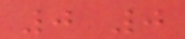0 0
